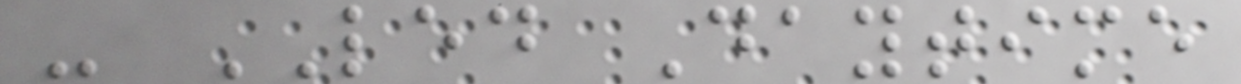- LED Daytime
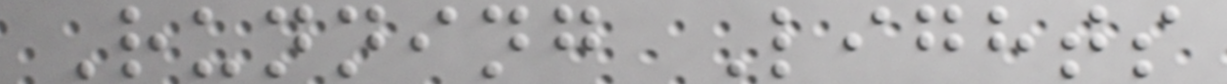Running Lights
